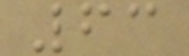63
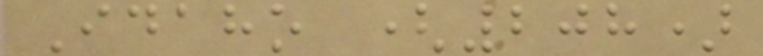Idaho (208)
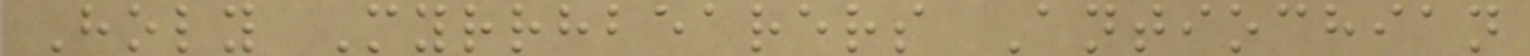Holy Myrrhbearers Antiochian
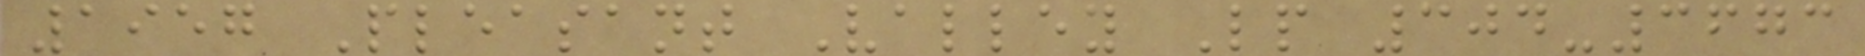1957 Pleasant Valley Lp 304-3673
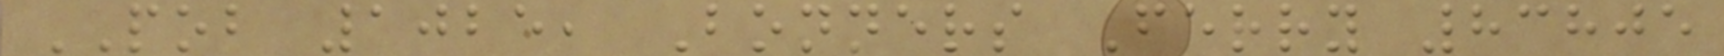POB 1025, Bonners Ferry 83805
